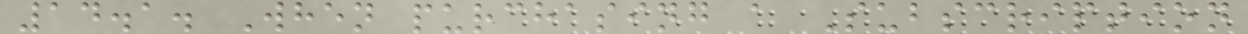14.1. When purchasing a Subscription
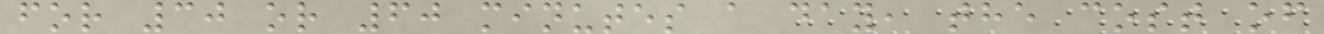for 30 or 60 minutes a day, the cost of
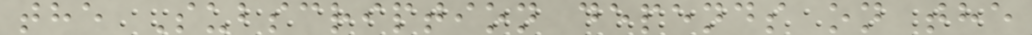the Subscription depends on the
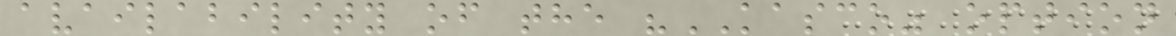availability of the "KASCO" option
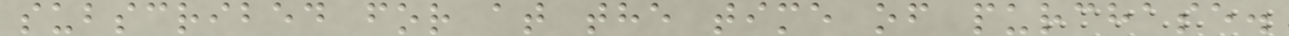subscribed for at the time of purchase.
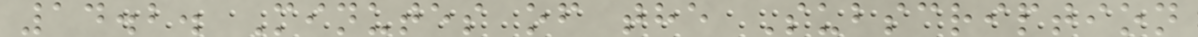14.2. Minutes of the Subscription
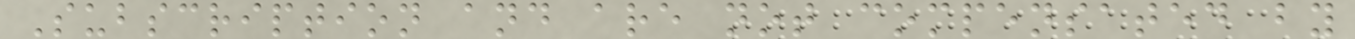Subscription and are not compensated by
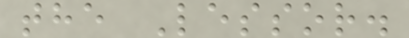the Lessor.
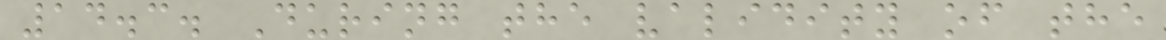14.3. During the validity of the
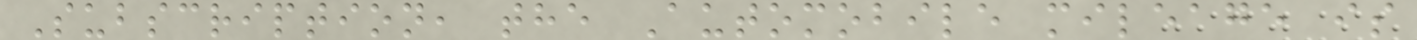Subscription, the Automobile mileage is
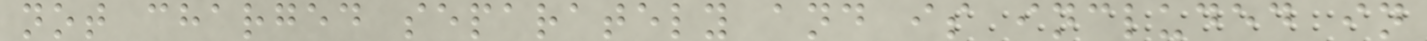not charged separately and is included in
